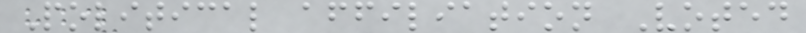Political affiliation Voted
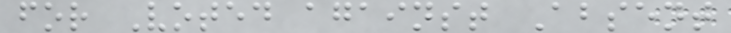for Voted against Absent
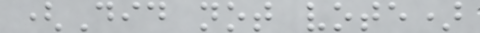(Did not vote)
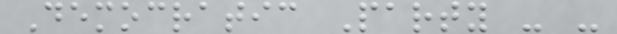Democratic Party - -
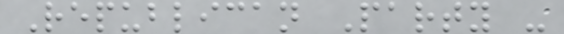Republican Party -
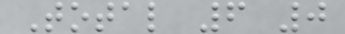Total 6 0
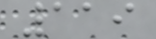119
